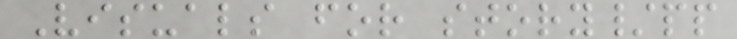Visuals for story/pp
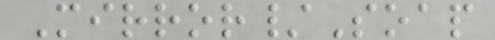Mirror/Soap
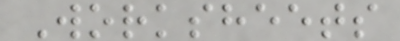Worksheets
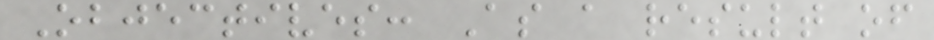Objectives: As a result of
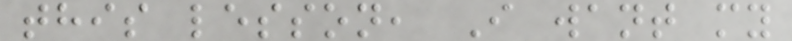this lesson, I want my
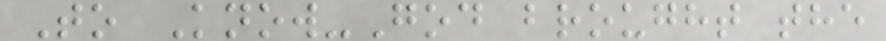To Know-God brought the
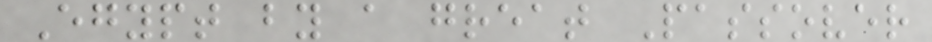Egypt by a great Passover
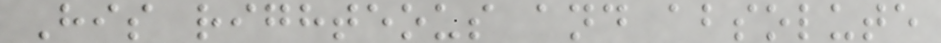His righteous and absolute
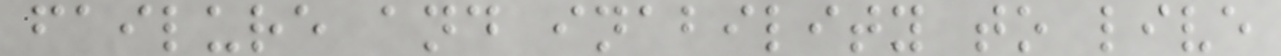failure and inability to live
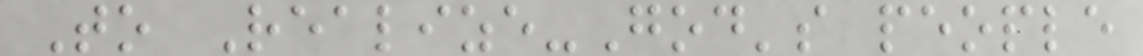To Realize-God's people
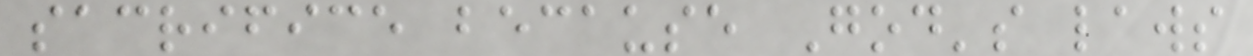sacrifice because God's laws
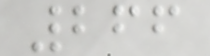266
